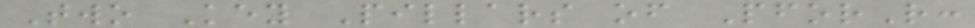Two Key Pillars of PforR:
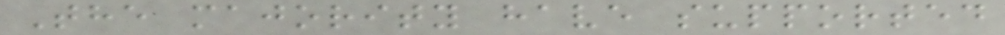The majority have supported
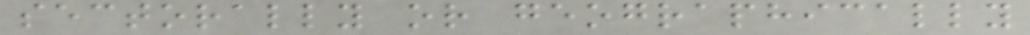sectorally or geographically
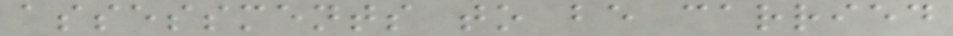assessments to be carried
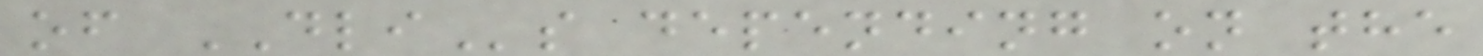of DLIs depending on the
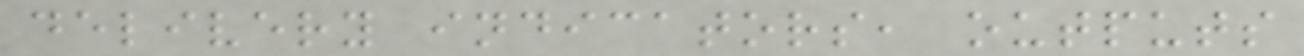delivery indicators, outputs
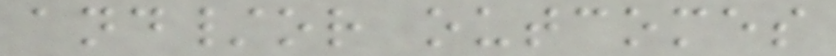and/or outcomes
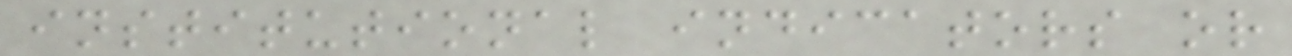institutional indicators or
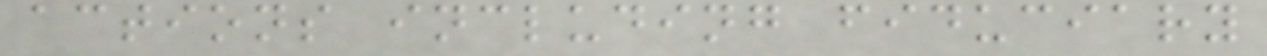actions including fiduciary
